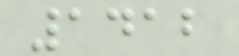1412
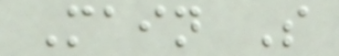Main S
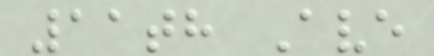11th Ave
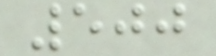500
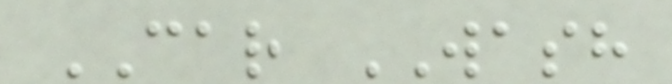CAR WASH
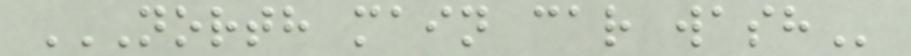NORTH MAIN CAR WASH
